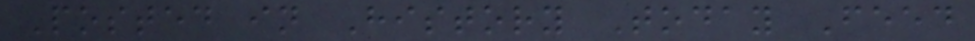Posted in History Today Feed
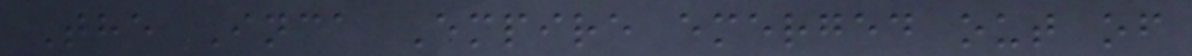The Inca Empire emerged out of
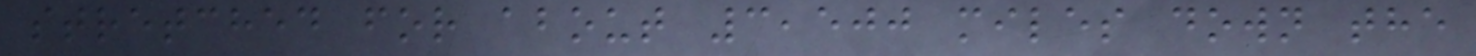stretched for about 3,500 miles down the
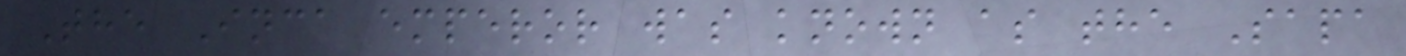The Inca emperor was known as the Sapa
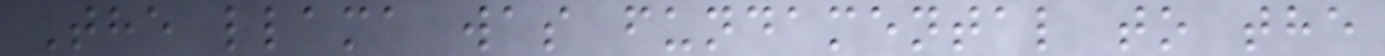The llama was fundamental to the
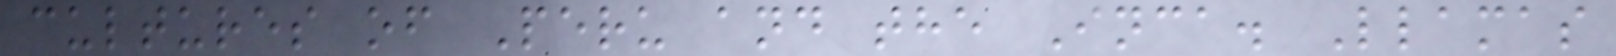cultures of Peru and the Inca. Llamas
